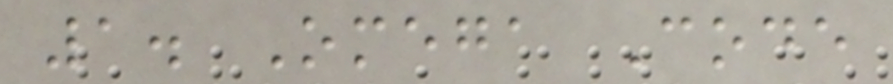1. Omega Code
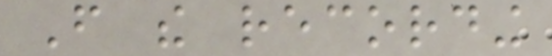From the recording
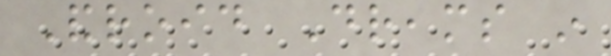Android Dreams in
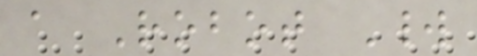a Robot World
